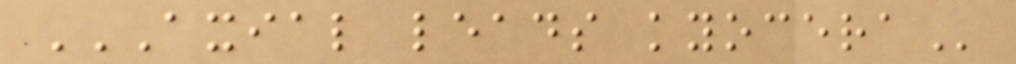AXIAL LEADS KYOCERA
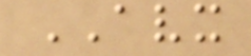AVX
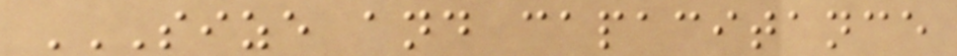SIZE AND CAPACITANCE
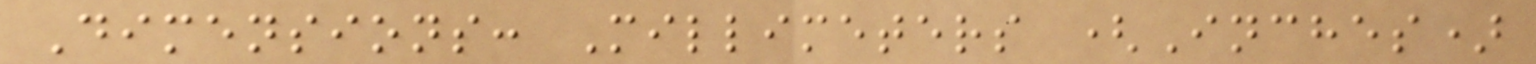Dimensions: Millimeters (Inches)
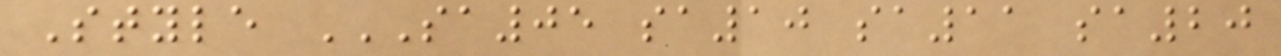Style SA05 SA10 SA11 SA20
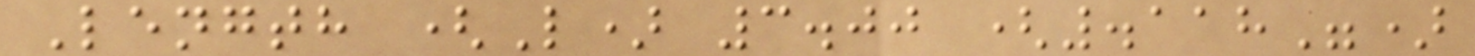Length (L) 3.00 (.118")
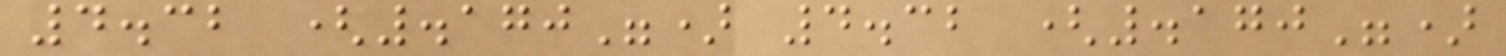4.32 (.170") 4.32 (.170")
